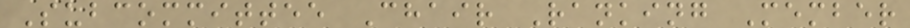Subcommittee Chair Ranking Member
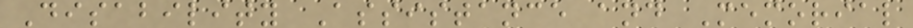Disability Assistance and Memorial
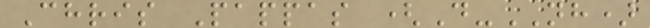Chris Pappas (D-NH)
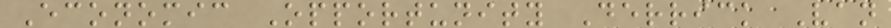Economic Opportunity Derrick Van
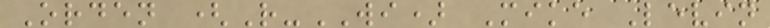Orden (R-WI) Mike Levin
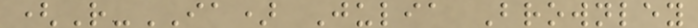(R-IA) Julia Brownley
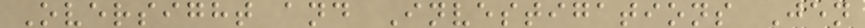Oversight and Investigations Jen
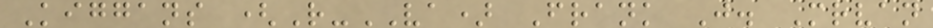Kiggans (R-VA) Frank J. Mrvan
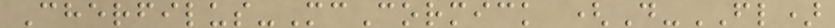Cherfilus-McCormick (D-FL)
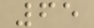65
